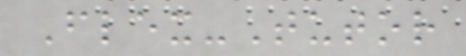Flex-Tutor
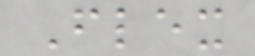Flex
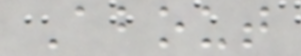About
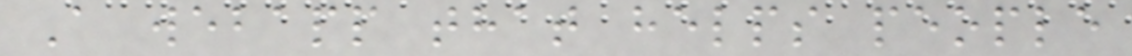A webapp that helps people
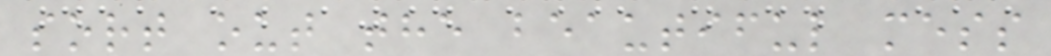sort out the beautiful mess
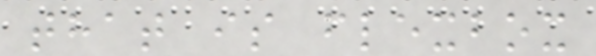that is flexbox
